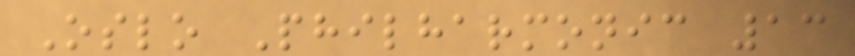Oslo Philharmonic 13
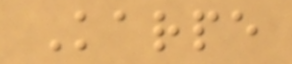Karpe
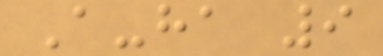A-ha 9
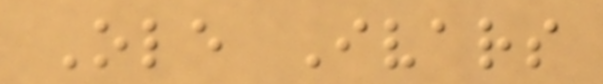Ole Ivars
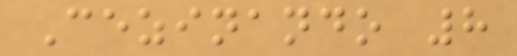Cezinando 8
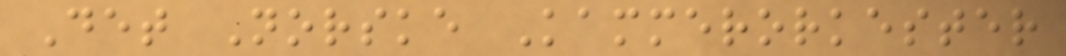Det Norske Kammerorkester
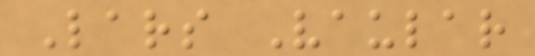Lars Vaular
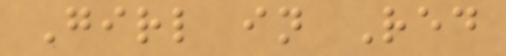Girl in Red
